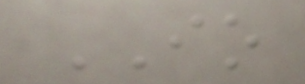IO
